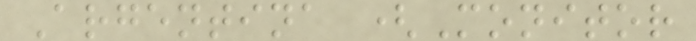Argentina (Monitor
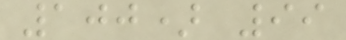100) 99
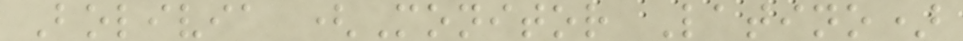Bolivia (Monitor Latino)
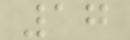17
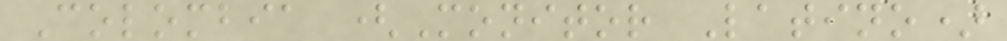Colombia (Monitor Latino)
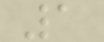1
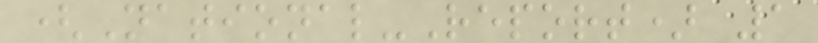(National-Report) 1
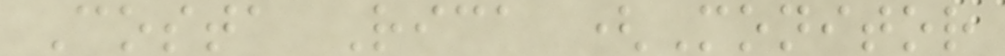Costa Rica (Monitor
